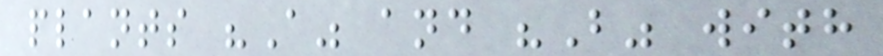plants "A" and "B" with
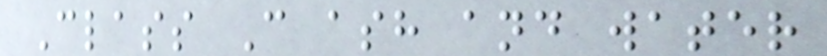Class C ash and water
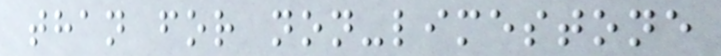than for non-limestone
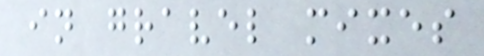in gravel mixes
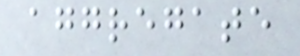aggregate
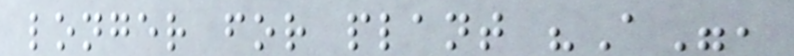longer for plant "A",
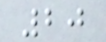20
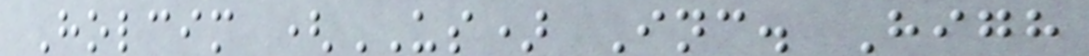Holcim (US) Inc. High
